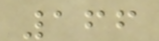166
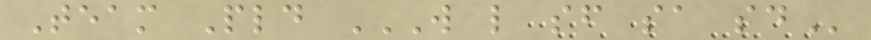Team Pld W L SF SA SD
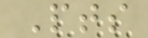Pts
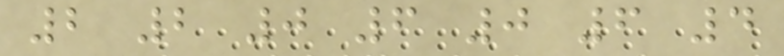2 2 0 6 0 6 4
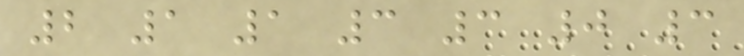2 1 1 3 3 0 3
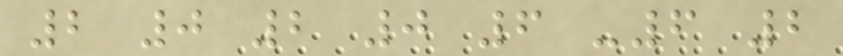2 0 2 0 6 -6 2
